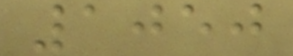1050
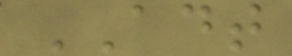ADT
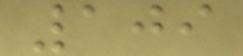109
